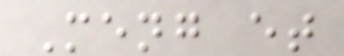Meng et
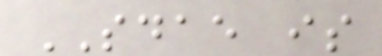SDAE is
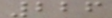226
